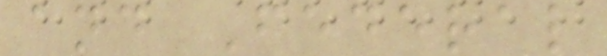and Federal
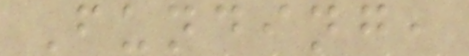Funding,
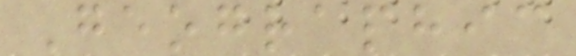Geographic
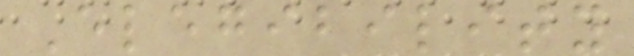Elegibility
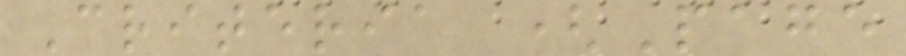Criteria (Page
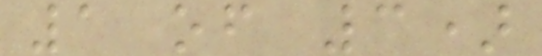1 of 3)
